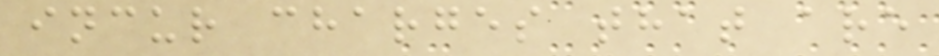incur charges that are
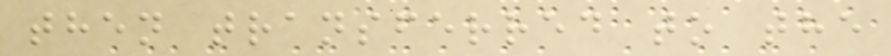then transferred to the
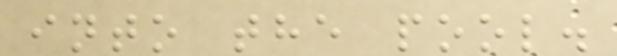into the pool.
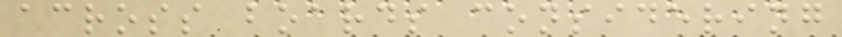across boards considering
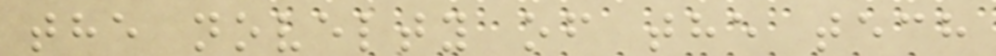the novelty of the tech
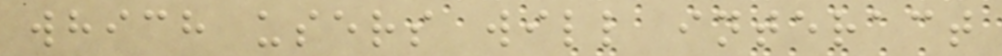which users will interact
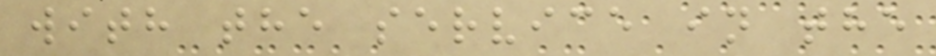with the service in the
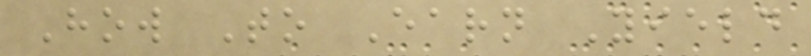How To Earn Yield
